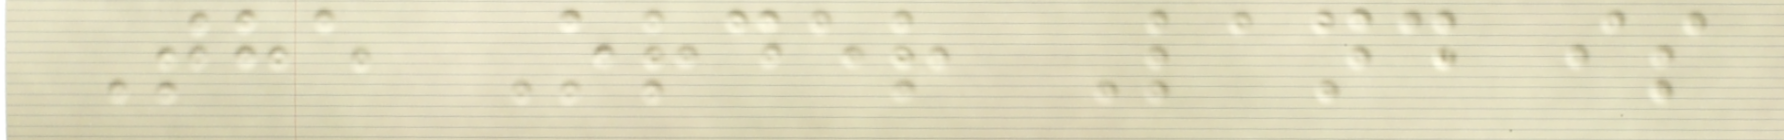The Order Land is
